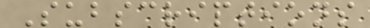Subscriptions
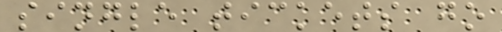single tickets go
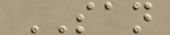SAN
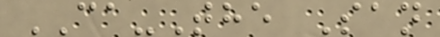CA-The San
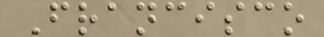Francisco
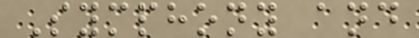Symphony and
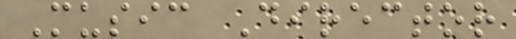Music Director
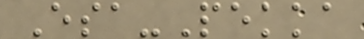Esa-Pekka
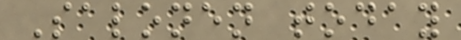Salonen today
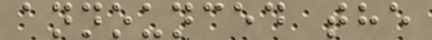announced the
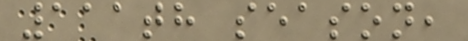111th season,
